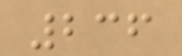236
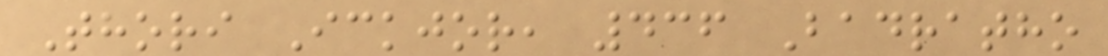Thori Ickjor, 436 Badratho
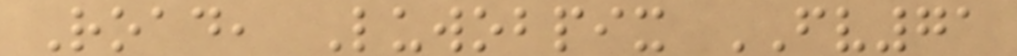Road, Luwobpix FV71
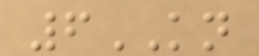6KN
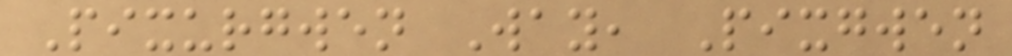Pixurgwen Way, Pixgwen
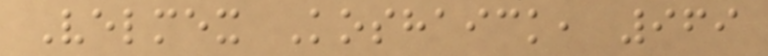Velmex Koshaick, 969
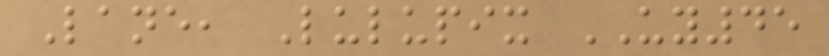Lane, Lulupix UY45
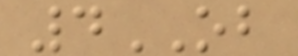4OB
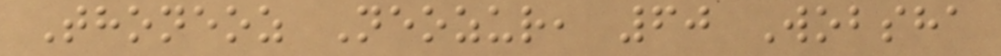Thoneoz Neozur, 60 Wobsha
